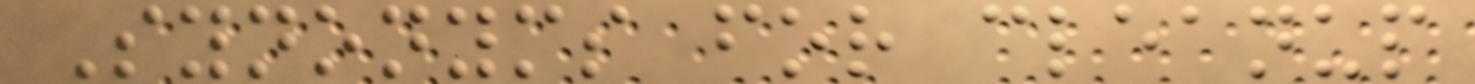Synonyms for cleanup
